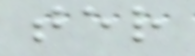ter
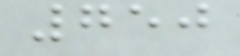750
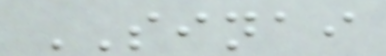SINAI
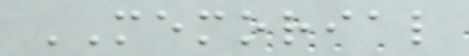MEMORIAL
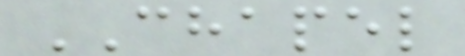CHAPEL
